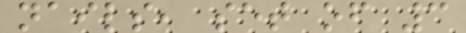nails, set of 3
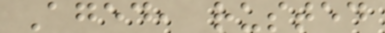Aged, rusted
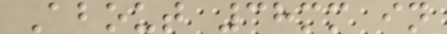About 38mm in
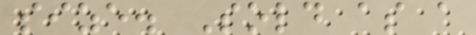size. Sold as a
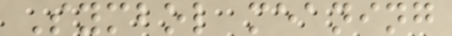Symbol meaning
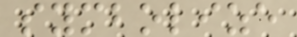symbolize
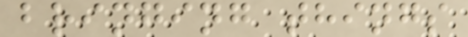bringing things
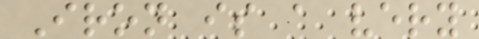Iron is a very
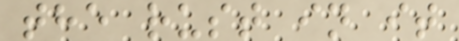the rust in it
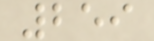259
